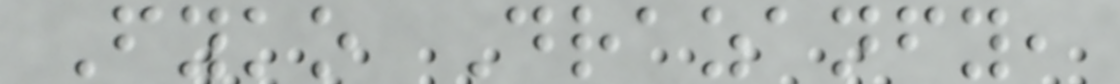Fyko Drazanfy,
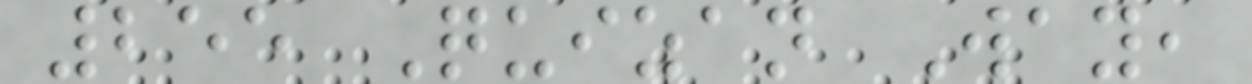255 Quizan Way,
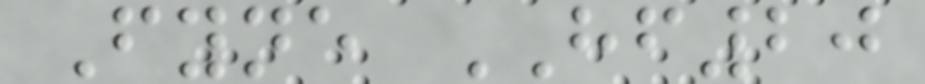Fyne HF20
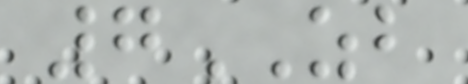7ZB
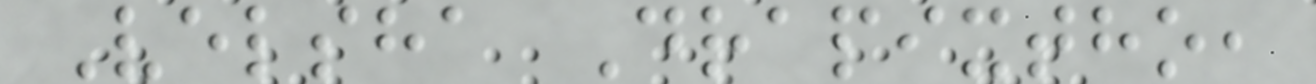Velsha Drapixtho,
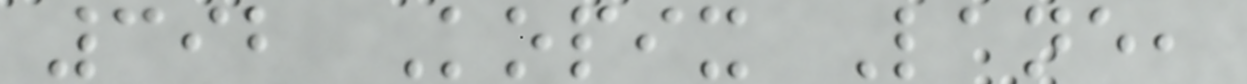392 Kopix Lane,
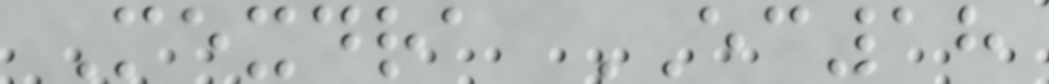Mexdra EC18
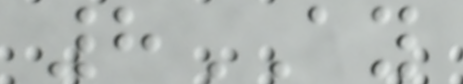8AY
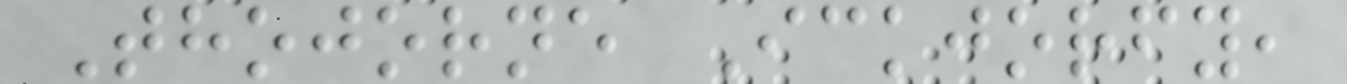Thojorne Ickjorfy,
